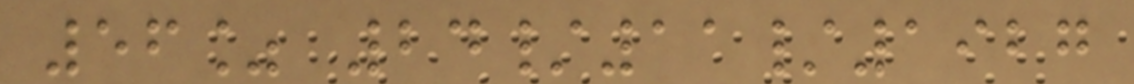56% 24/11/1927
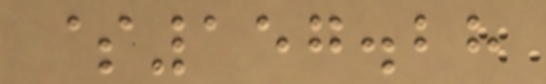$157.28
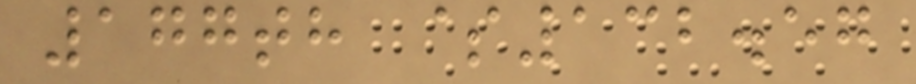177th $132.57
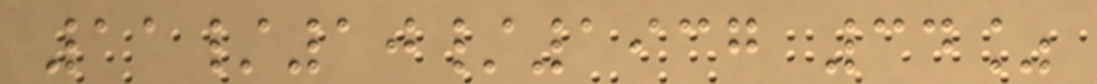11/10/1937 34%
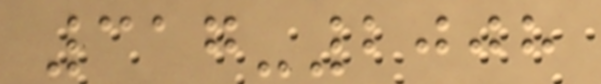317-2008
